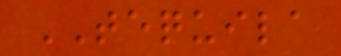TEQUILA
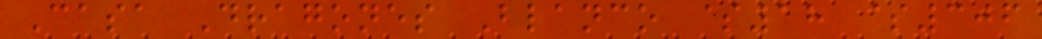Casa Dragones Blanco $18 $306
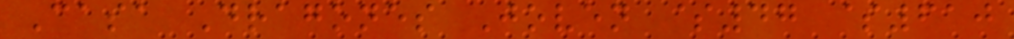Casa Dragones Joven $47 $610
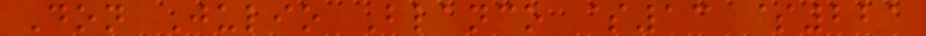Don Julio Blanco $13 $221
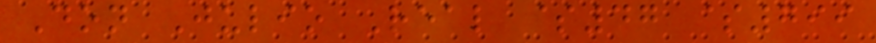Don Julio Real $47 $799
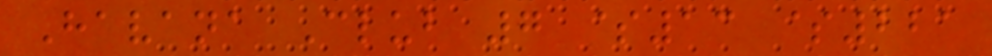Havana Club 7 $13 $221
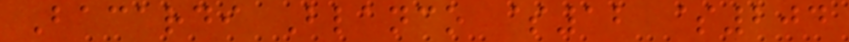Bacardi Blanco $12 $204
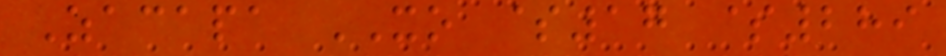Zacapa XO $17 $289
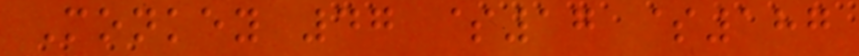Monkey 47 $17 $187
